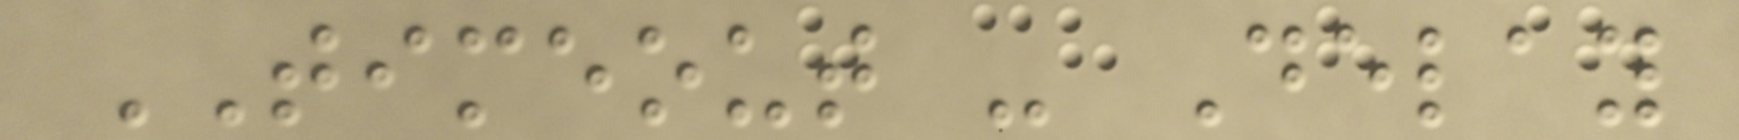TIMEOUT - Delay
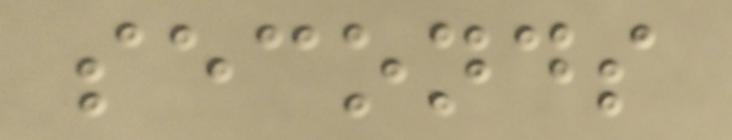seconds
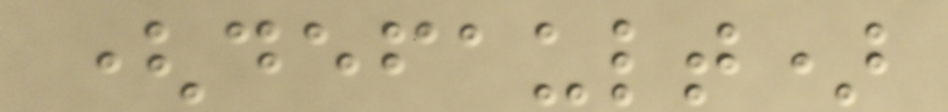(default)
